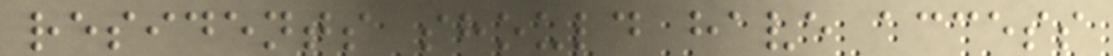residents should have access
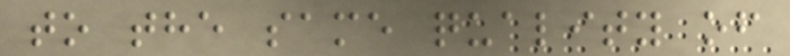to the same quality of
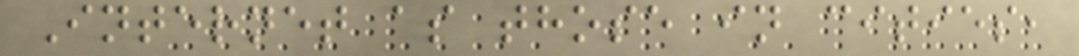Internet as those in cities,
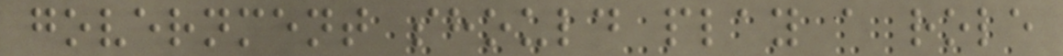government should play a role
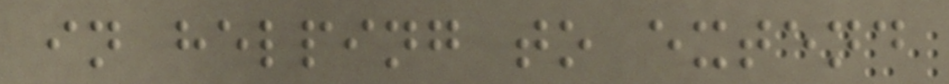in helping to extend
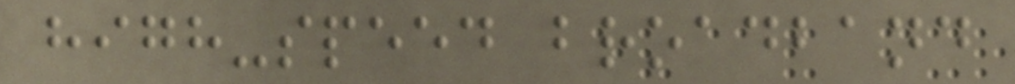high-speed broadband
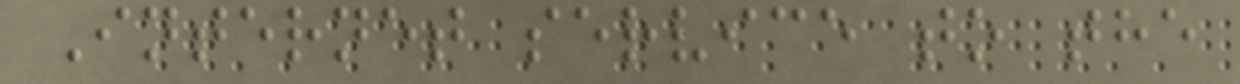Internet service to the
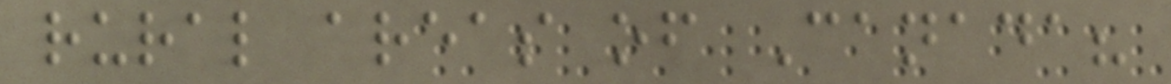rural areas of Canada?
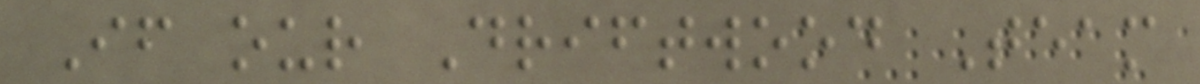If our Driftwood Team
